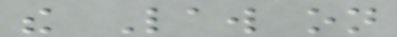the Law on
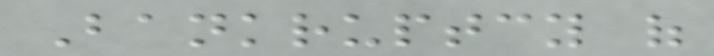Bankruptcy of
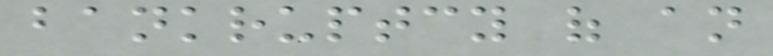bankruptcy of an
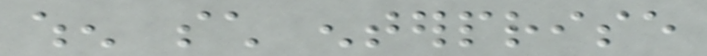when such enterprise
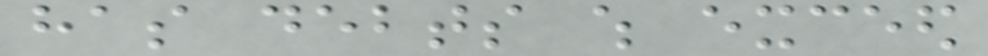has debts which exceed
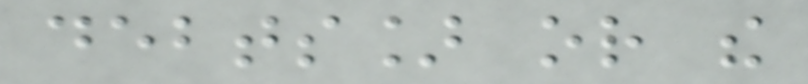debts] or the
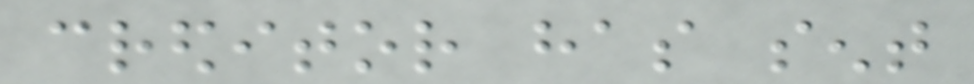creditor has sent
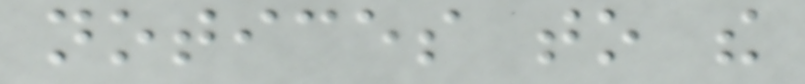notices to the
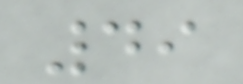49
